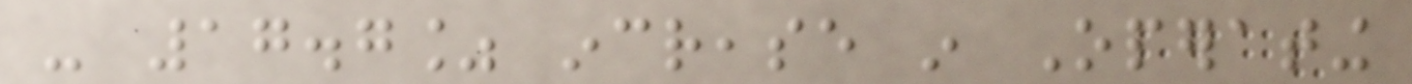- 17.7% increase in Operating
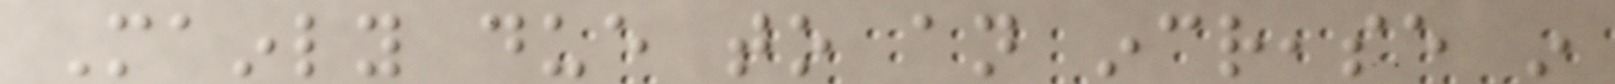Mainly due to an increase in
